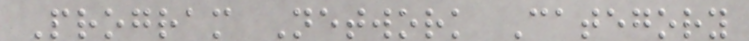Program Network Category
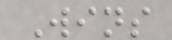Wins
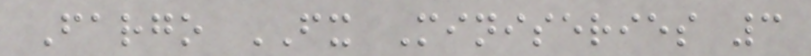Fargo FX Miniseries 3
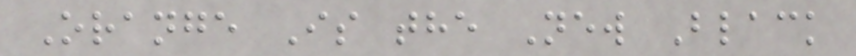Orange Is the New Black
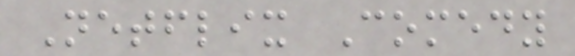Netflix Comedy
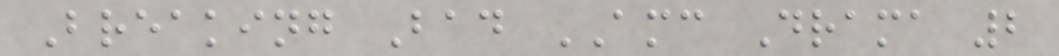Breaking Bad AMC Drama 2
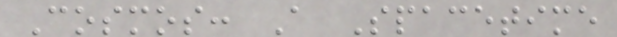Cosmos: A Spacetime
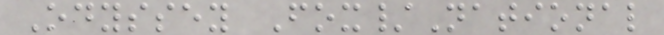Odyssey Fox/National
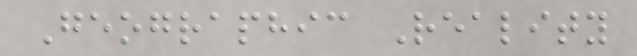Geographic Reality
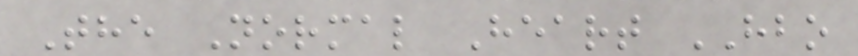The Normal Heart HBO
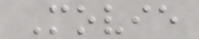Movie
